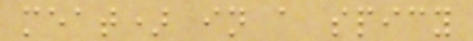meat) in a spicy
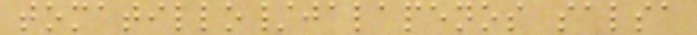tomatillo/jalapenos salsa
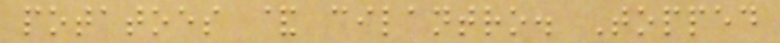potatoes & cilantro. Topped
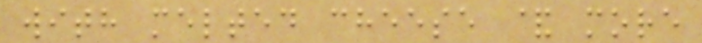with melted cheese & more
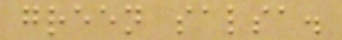green salsa.
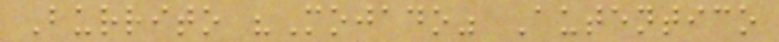Burrito "Mojado" Autentico
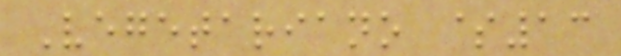Vegetariano $13
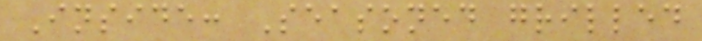Inside: Seasoned grilled
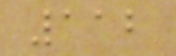112
